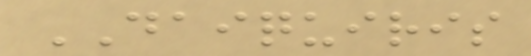DAIQUIRIS
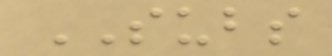SUBS
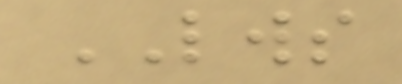LWS
